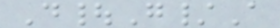D|G/A
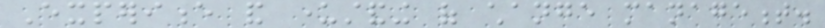Experience and understanding of change management.
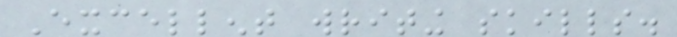Excellent writing skills.
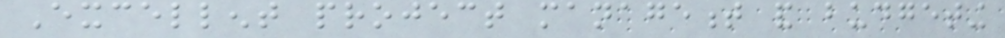Excellent project management and budgeting
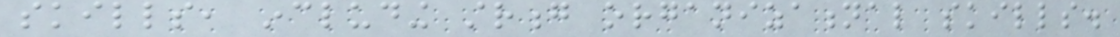skills, including strong organizational skills.
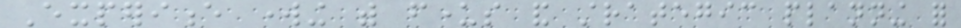Experience working with funders and strategic planning for
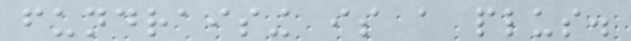fundraising is a plus.
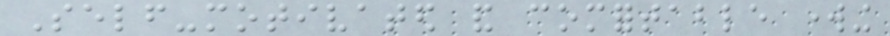Self-motivated and comfortable working
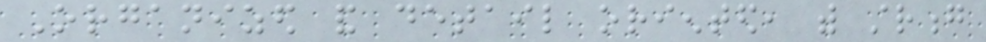Organized and detail oriented, with strong
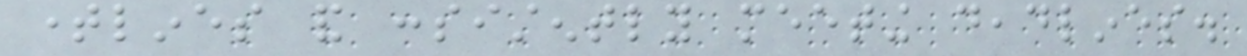timelines and consistently meeting deadlines.
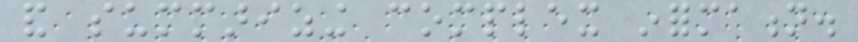and summarizing complex information.
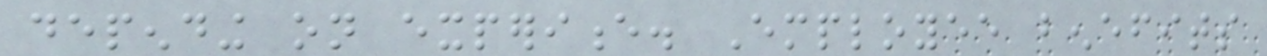depending on experience. Employee benefits
